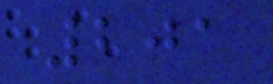201
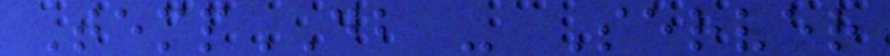TempDB - Server
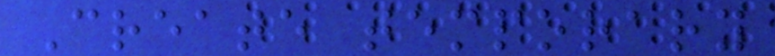Create temporary
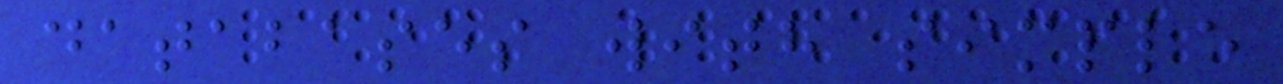databases with simple
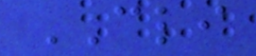CLI
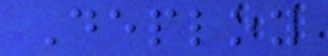Deploy
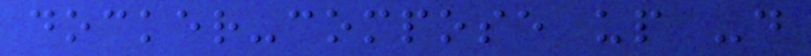docker-compose up -d
